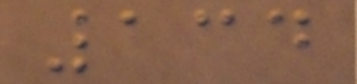134
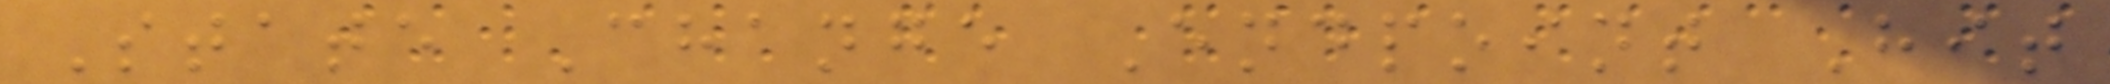State Change Endpoint Hit
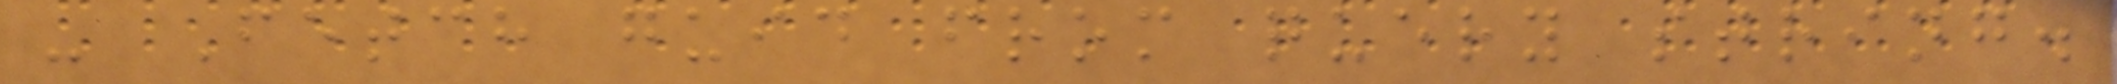- Fetch guid from query string.
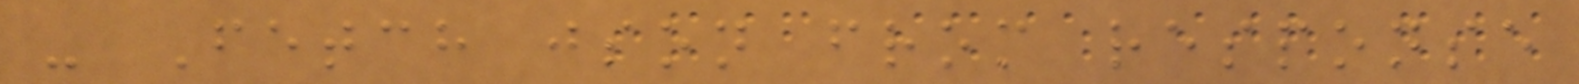- Fetch json from response
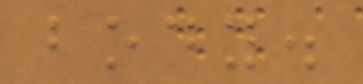body.
